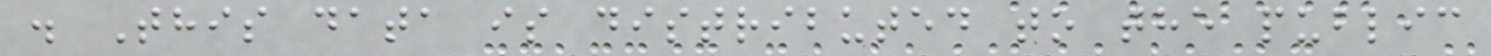. This data is distributed to the public
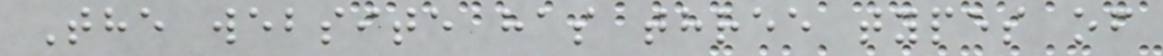The website has three types of
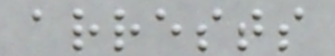arrests
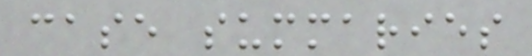case summaries
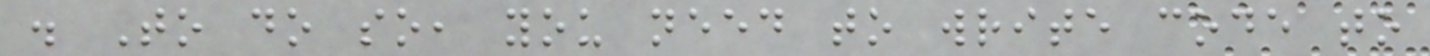. To do so, you need to write code to
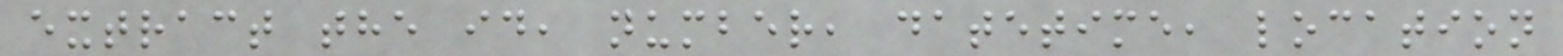extract the id, number, datetime, location
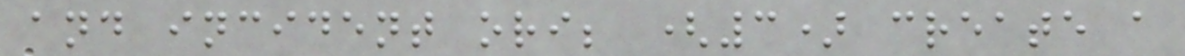and incident ori; (3) create a
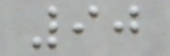90
